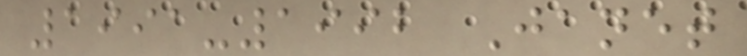1991-1992 Janet
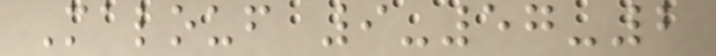Malouf 9-57-2
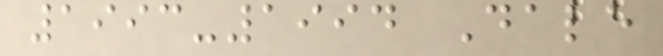1993-1994 Dale
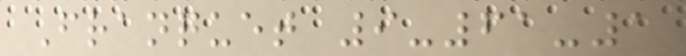Franquet 9-61-1
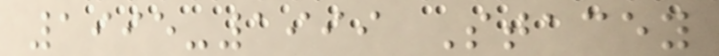1995-1999 Stacey
